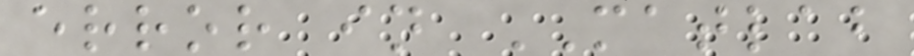error in MATLAB
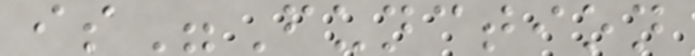is"Function
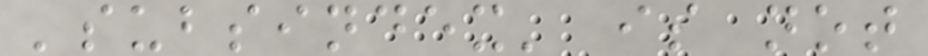'subsindex' is not
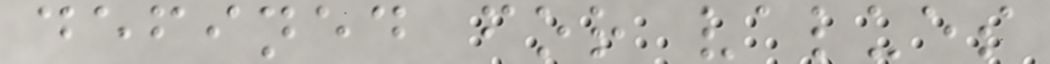defined for values
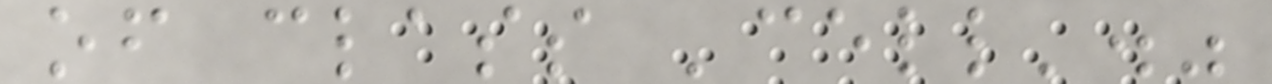of class 'cell'."
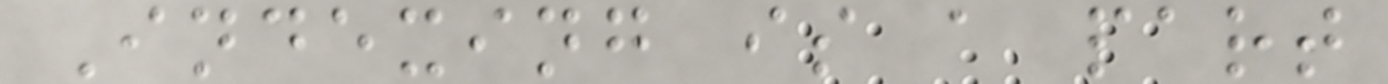Indexing is a part
